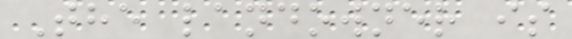The landowner is
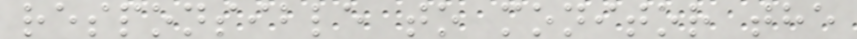responsible to monitor the
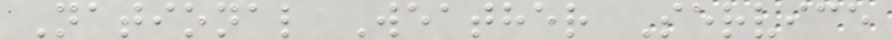National Weather Service
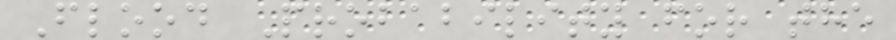Flood Probability for the
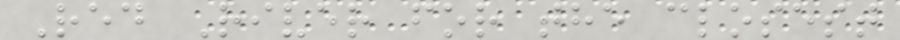Red River for the closest
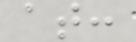at:
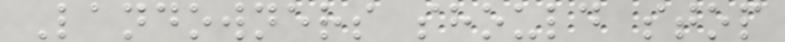Landowners should stop
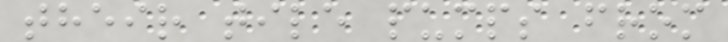their tile pumps from
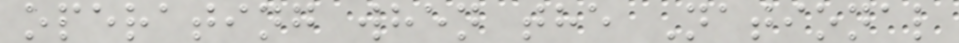operating when the National
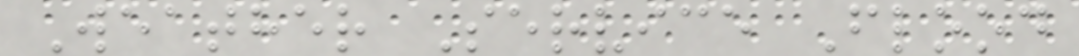Weather Service Flood
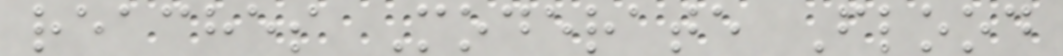reaches Moderate Flood
